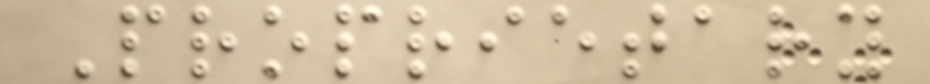Proprietary
